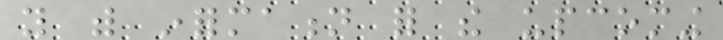you with information for the upcoming
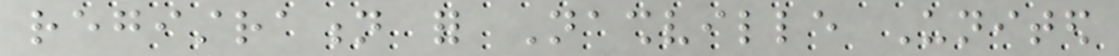registration for Nashville United
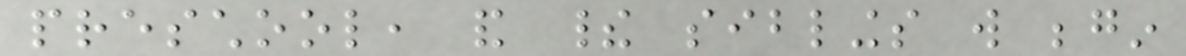preschool, and their siblings will begin
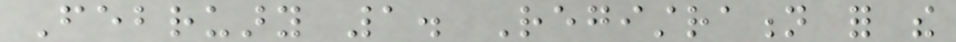February 1. Registration for the
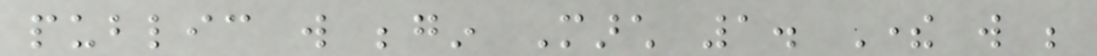public will begin March 1. There will be
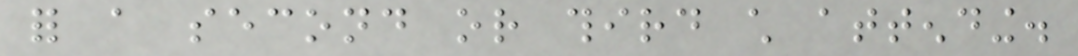for a second or third child attending.
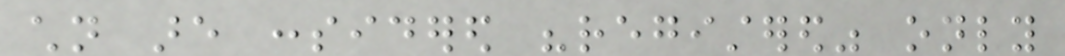children are considered "registered" only
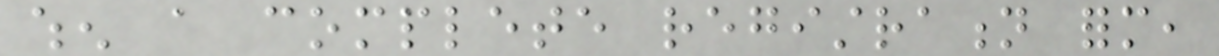when a complete registration form,
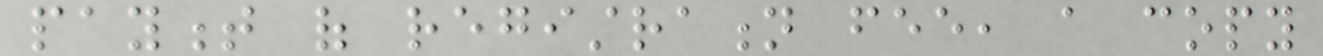payment of registration fee, a copy
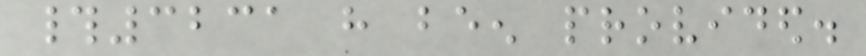#3231 have been provided.
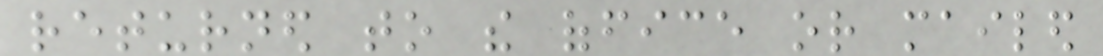returned to the office or mailed
